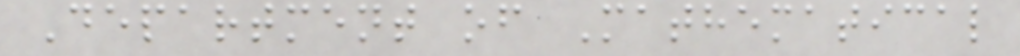Department of Mathematical
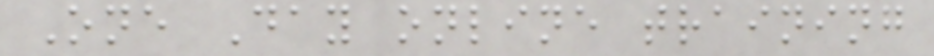One Day online training
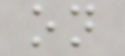on
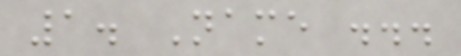1. Name ...
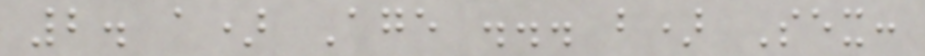2. a) Age ... b) Sex:
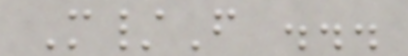M/F ...
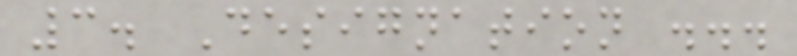3. Designation ...
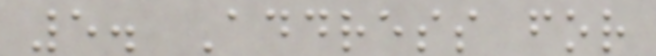5. Address for
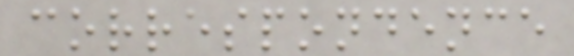correspondence
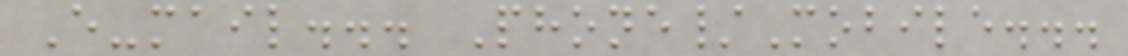E-mail... Phone/Mobile...
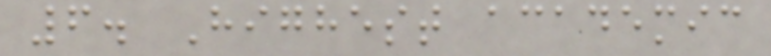6. Highest academic
